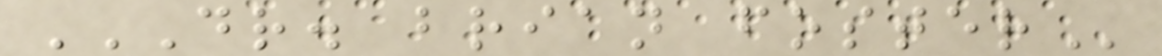DR. BRIAN FOSTER
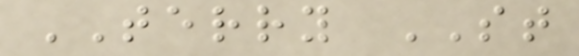TERRY ST
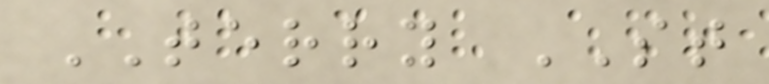TERRY ST
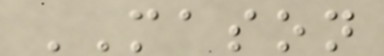MASON
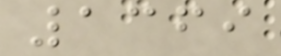1369
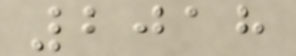2018
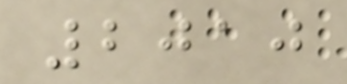2010
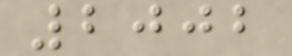2002
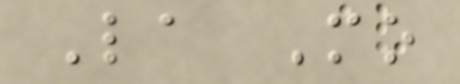La Mo
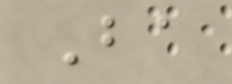Ba
